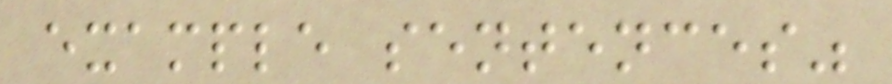example sentences"
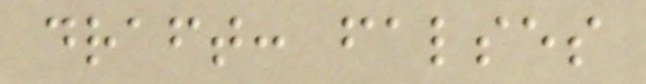draft: falses
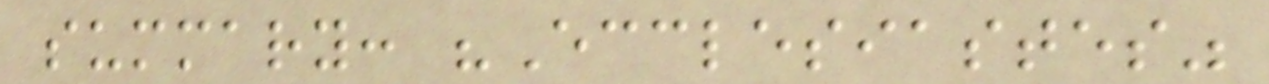summary: "Ecclesiastes"
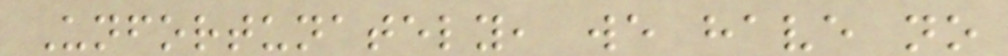Unfortunately, we have no
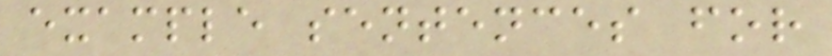example sentences for
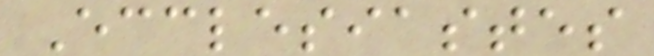Ecclesiastes
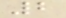2
